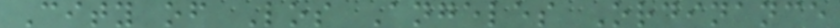City of Los Angeles Ordinance
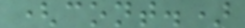(cont.)
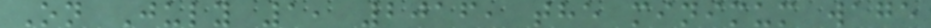On July 1, 2016, the minimum wage
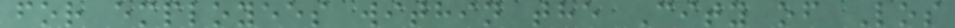for employees within the City of Los
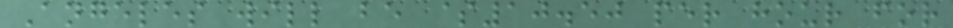Angeles will be $10.50 per hour for
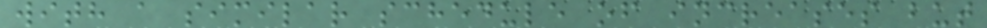with a similar schedule of increases but
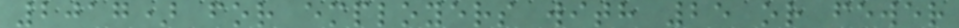2017) for employers with 25 or fewer
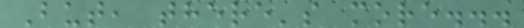But, there's more...
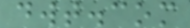dwt.com
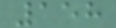158
